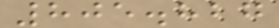805.827
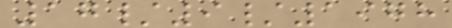17/9/1978
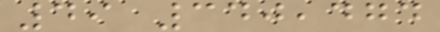49 340,474
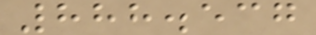888.537
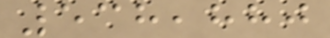538,880
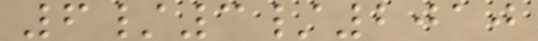6/3/2010
